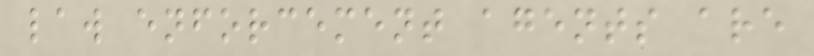law enforcement agents are
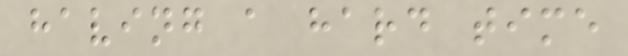having a hard time
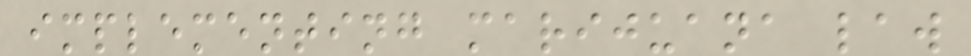implementing marijuana law
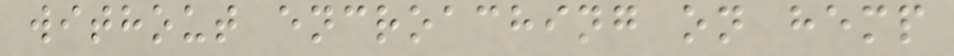without encroaching on hemp
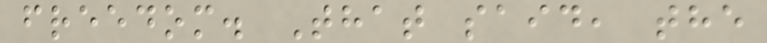freedom. That said, the
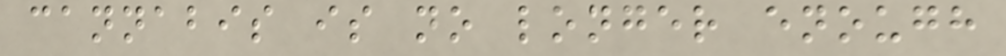cannabis is no longer enough
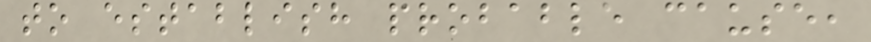to establish probable cause,
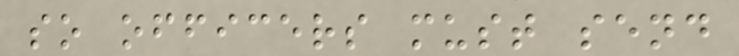so officers must send
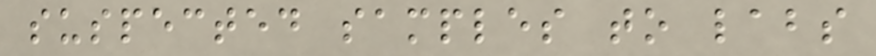suspected samples to labs
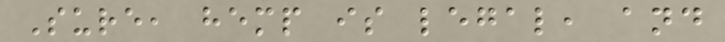Sure, hemp is legal, and
